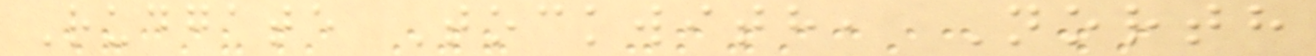Rudgate Tockwith, North
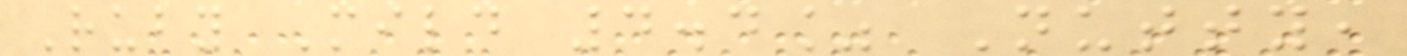Ruby Mild 4.4% Nutty,
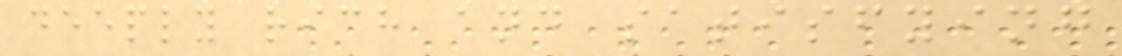deeply rich and satisfying
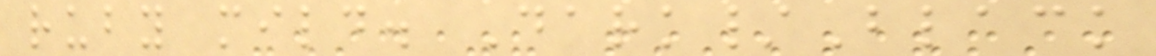ruby mild. Dark/Black
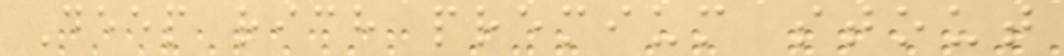Deep rich premium stout
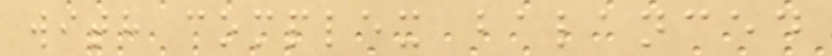with complex balanced
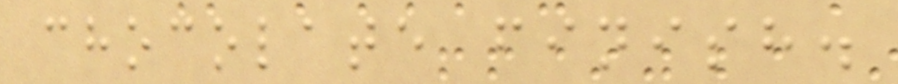chocolate finish.
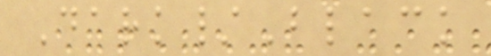Dark/Black
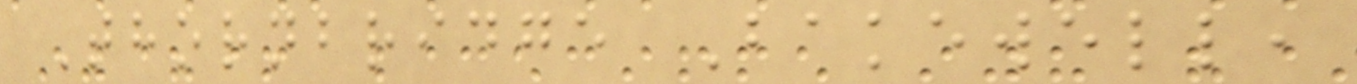Thornbridge Bakewell,
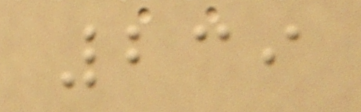239
